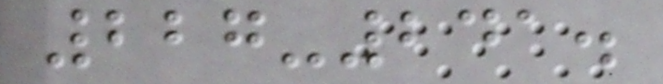227-241.
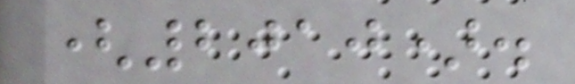(2010).
